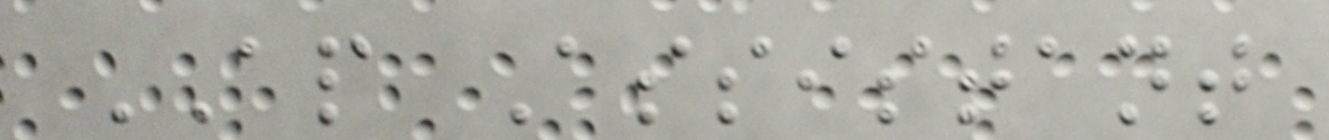AP Assistant
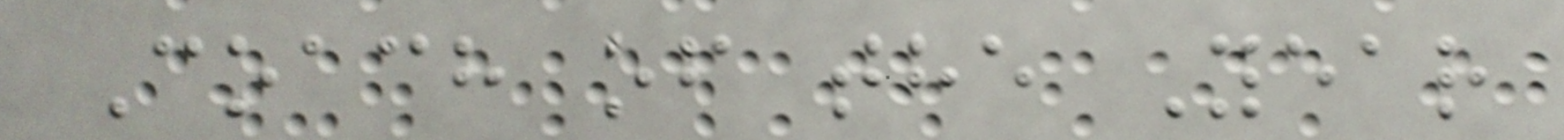Coach of the Year
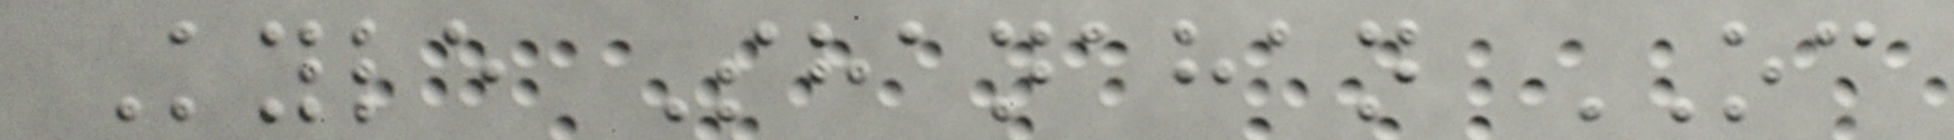Kyle Shanahan OC
